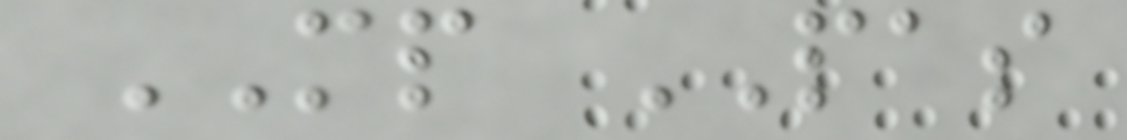MP PAS
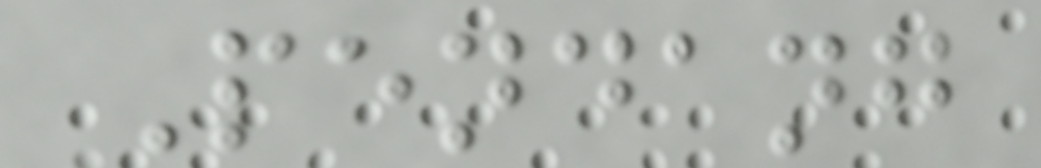Pendang
